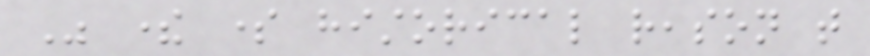Was there some historical reason that
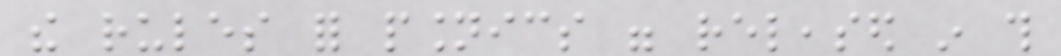the rules for psionics were released in this
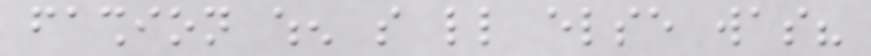fashion when so little else was?
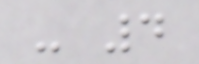- 4
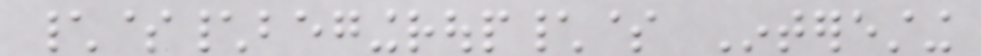\$\begingroup\$ Interesting
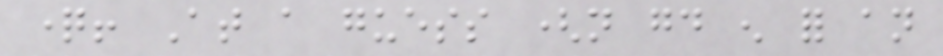question! At a guess (not good enough for an
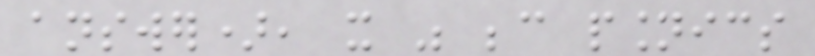answer), it was because psionics
